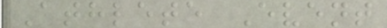Athlete Event
